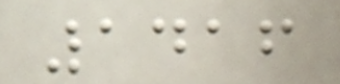1416
